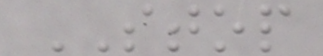STOP
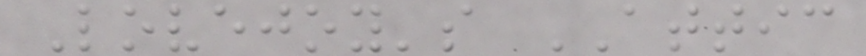Lovejoy's ATTIC
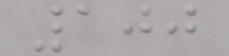100
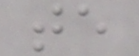te
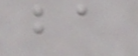ba
